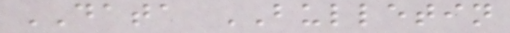DATA BULLETIN
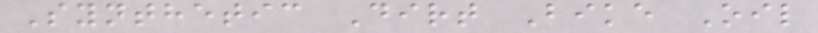Synthetic Dirt Bike Oil
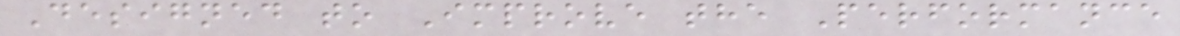Designed to Improve the Performance
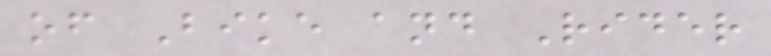of Bike and Rider
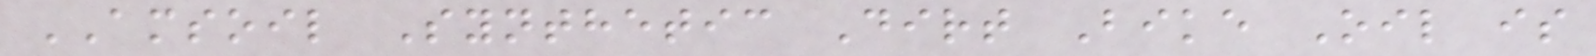AMSOIL Synthetic Dirt Bike Oil is
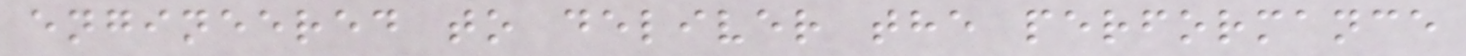engineered to deliver the performance
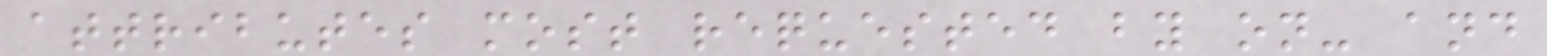attributes most requested by on- and
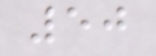50
